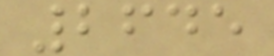2645
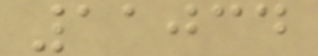11034
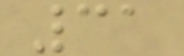31
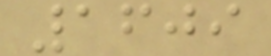1609
